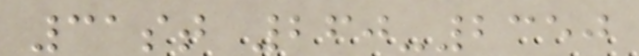31st 260-2350
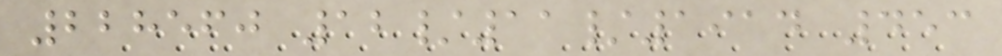228560 12/11/1914 453
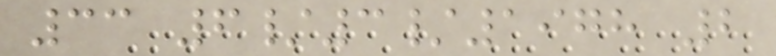33 6/3/1978 2
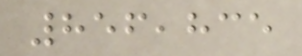856,835
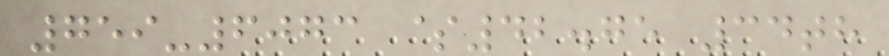759-6073 $42.75 34th
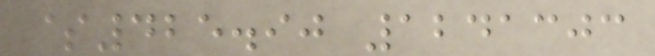$425.90 1241303
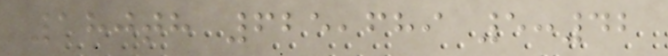180th 625,689 5:42
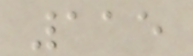115
